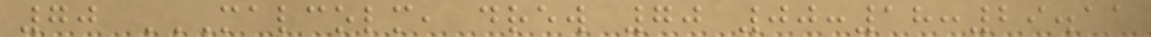70 MALCOLM, DREW 70 00:18:29.11
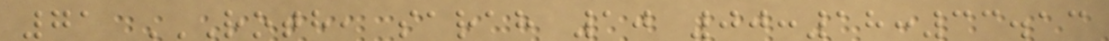71 ROTH, SARAH 10 00:18:33.13
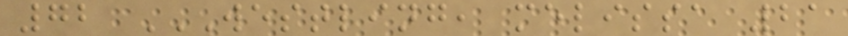72 WESTLING, MELISSA 21
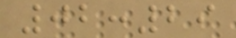02:29
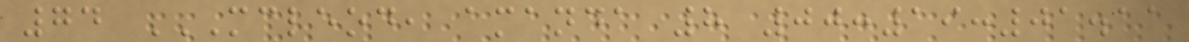74 MCLEOD, AMANDA 8 00:19:01.11
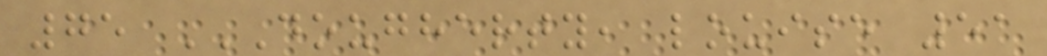75 DOUGHERTY, LOUISE 51
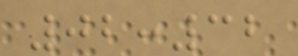02:32
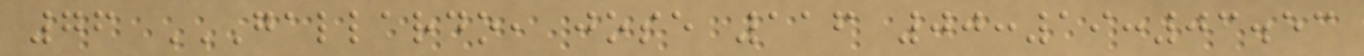76 GALLARDO, JOSE 116 00:19:03.53
